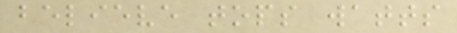believe tops watts
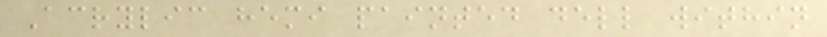Acrylic hemi painted dell within
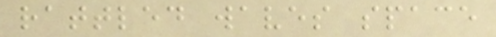rattled waves space
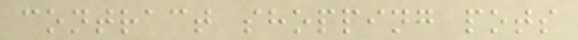contract shopping pots
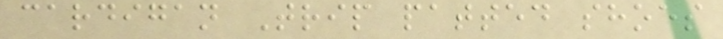cardigan Trip patted shoes
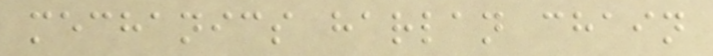mechanics harlan chain
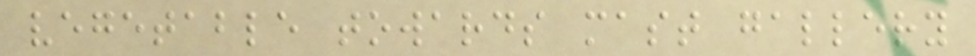vegetable towards mast gallery
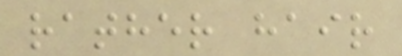rather hair
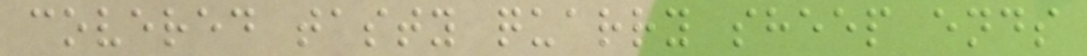covered tasty quarry sheep ends
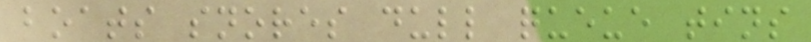boats snores dull queue tins
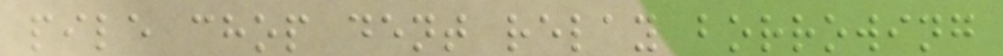pile chop dent relay borrowing
